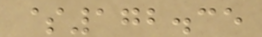$172.35
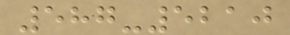587-5210
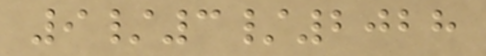9/3/2028
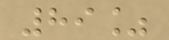89%
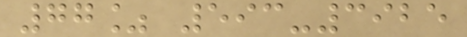77% 593-3925
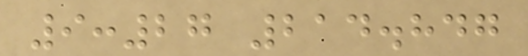9:27 214.847
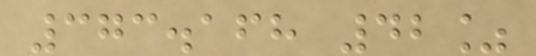373.168 42%
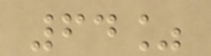64%
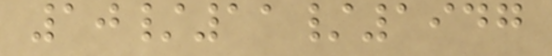10/11/1947
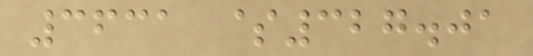3631 $327.01
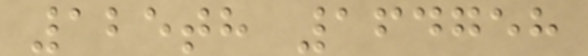125th 164758
